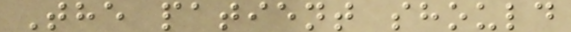The patient should
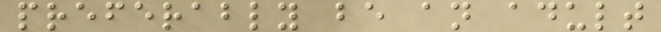preferably be an adult
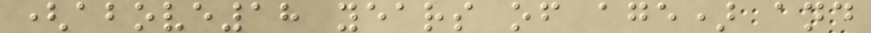(above18 years of age) and
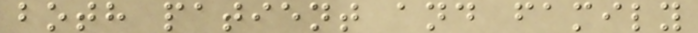both patient and family
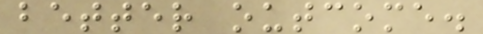better outcome.
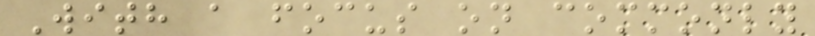With a focus on commonly
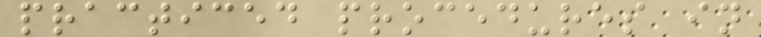practiced procedures in
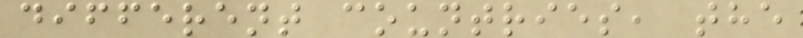different countries, the
